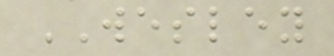WESLEY
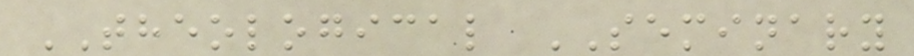THEOLOGICAL SEMINARY
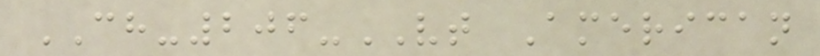CH-206-VT American
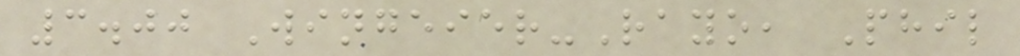3.00 Wingeier-Rayo, Phil
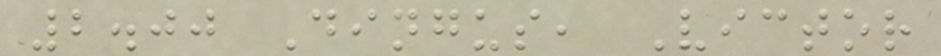2.00 Dingus, Victor
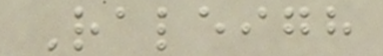Raleigh
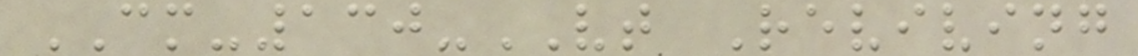CM-130-VT Reviving
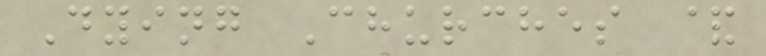Dying Churches &
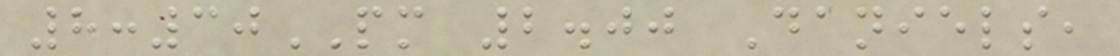8:30PM 2.00 Daniels,
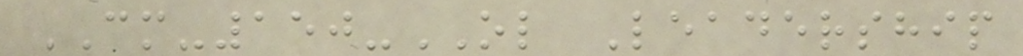CM-150-OL Leadership
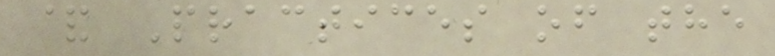& Practices of the
